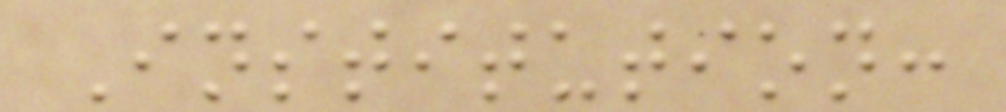Institution:
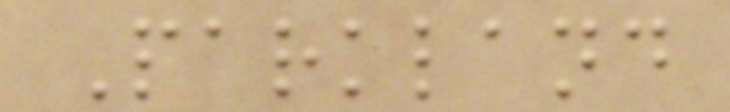Parkland
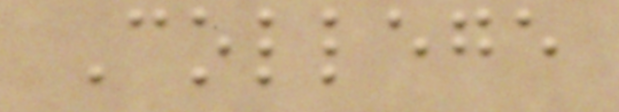College
